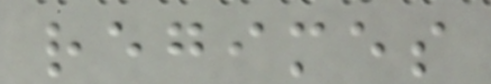regimes
